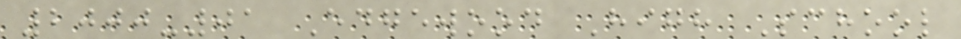2000-01 Edgewood High School
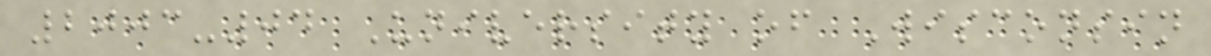2003-04 University of Wisconsin
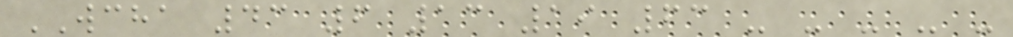WCHA 43 6 13 19 63 - - - - -
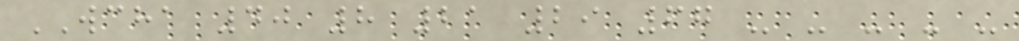WCHA 40 8 21 29 67 - - - - -
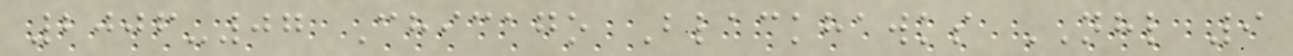2006-07 Chicago Blackhawks NHL 9
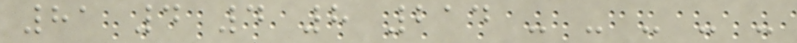81 4 4 8 214 - - - - -
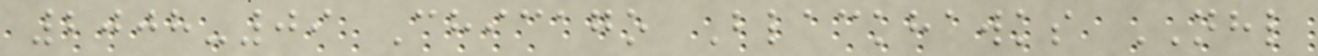2008-09 Chicago Blackhawks NHL
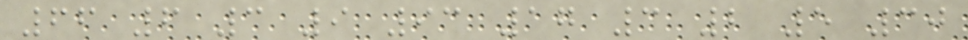66 6 3 9 93 17 3 2 5 30
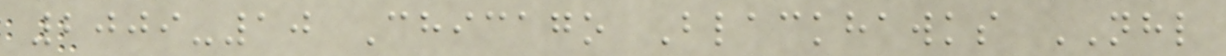2009-10 Chicago Blackhawks NHL
